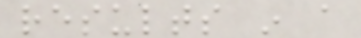results in a
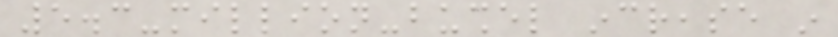5.3-million-bushel increase in
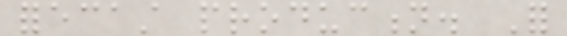forecast production. For
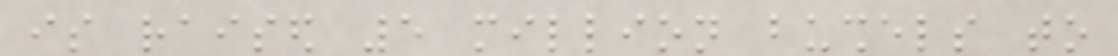is raised 5 million bushels to
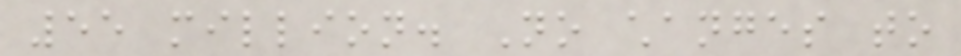55 million. No changes to
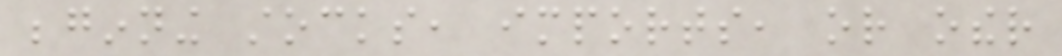beginning stocks, imports, or other
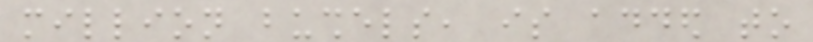million bushels, is added to
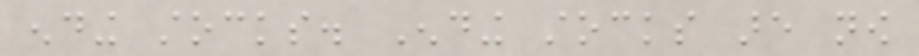ending stocks. Ending stocks are now
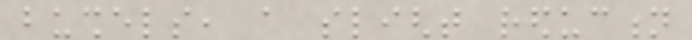bushels, a slight reduction
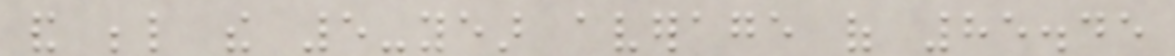and below the 5-year average of 85.45
